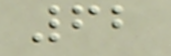62
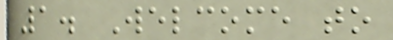1. Welcome to
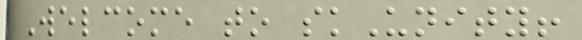Welcome to skUnity!
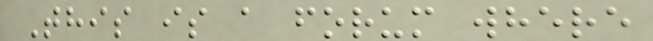This is a forum where
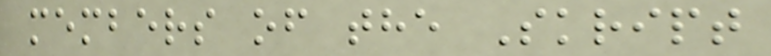members of the Skript
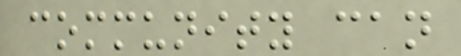community can
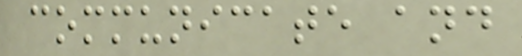communicate and
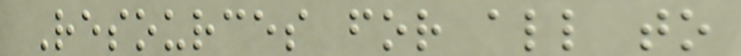Resources for all to
